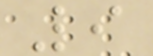9
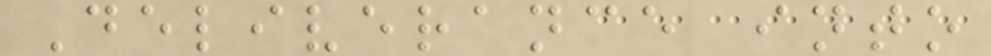Deliverance into
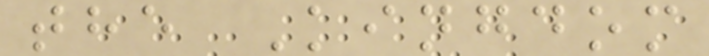the Kingdom
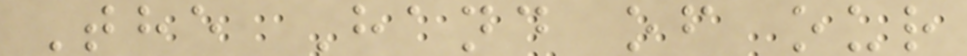The Hand of our
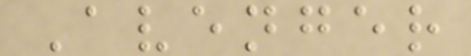Avenger
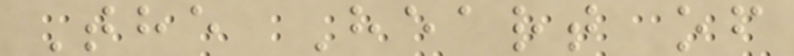The Heart of
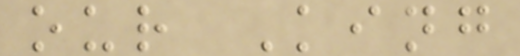our King
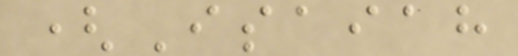(Isaiah
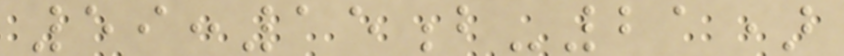59:15b-21)
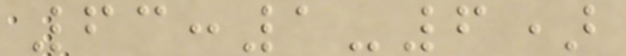63:1-6)
